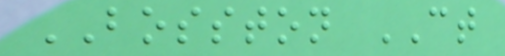BOSSTON CT
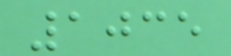1035
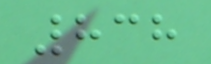838
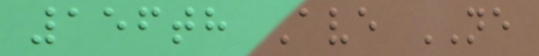156th Ave NE
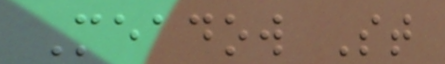Meadow St
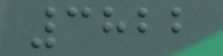3822
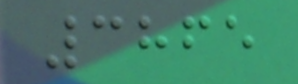3865
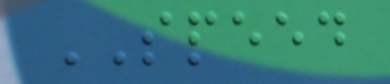SPEED
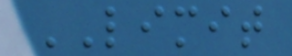LIMIT
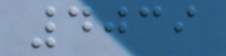4039
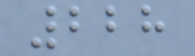228
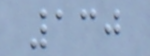130
